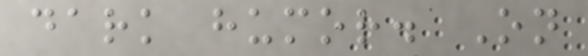dark humor. On
